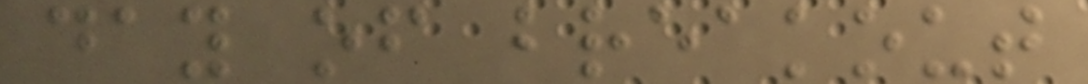day of breakout
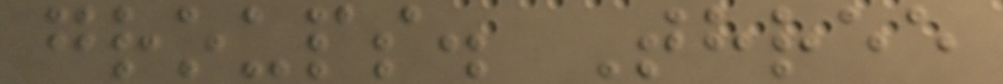groups. Three
